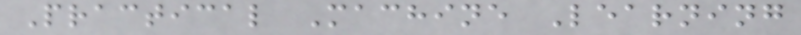Practical Machine Learning
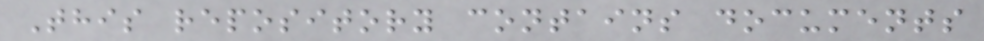This repository contains documents
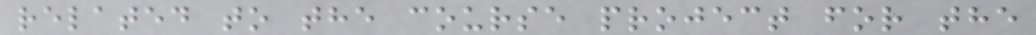related to the course project for the
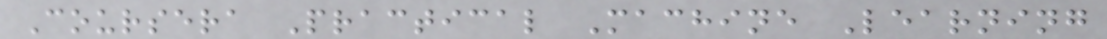Coursera Practical Machine Learning
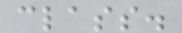class.
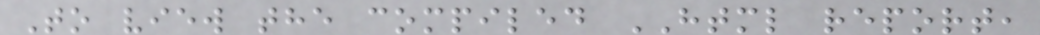To view the compiled HTML report,
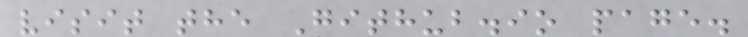visit the Github.io page.
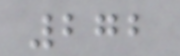272
